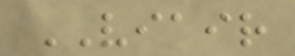VIAIR
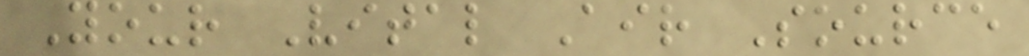Your Vital Air Source
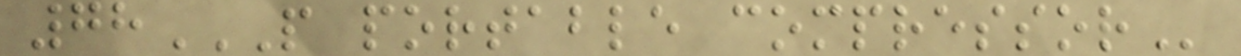78P PORTABLE COMPRESSOR
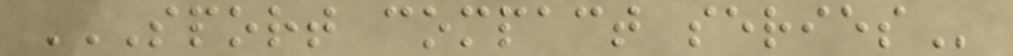SPORT COMPACT SERIES
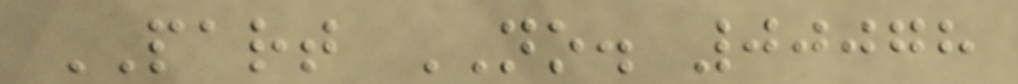PART NO. 00078
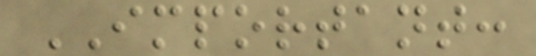IMPORTANT:
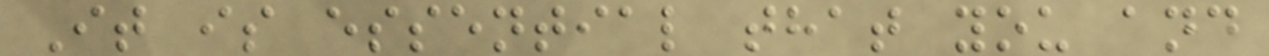It is essential that you and
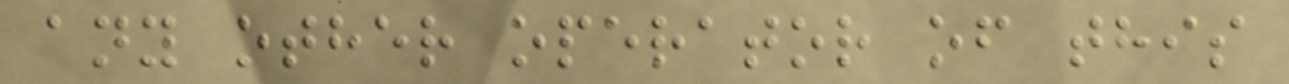any other operator of this
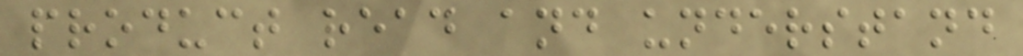product read and understand
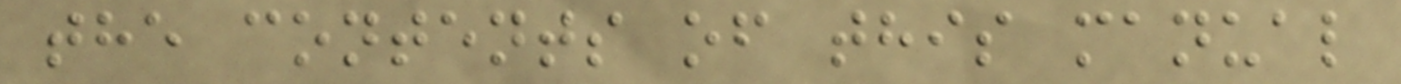the contents of this manual
